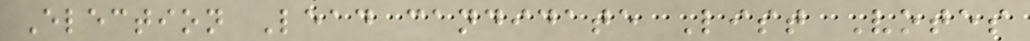Election Lead candidate List Votes
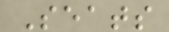Seats
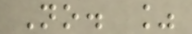No. %
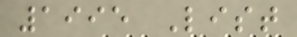1995 List
